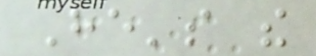He's the
